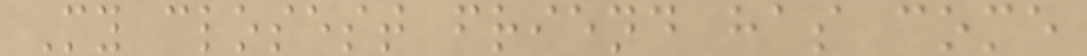My closest friend has come
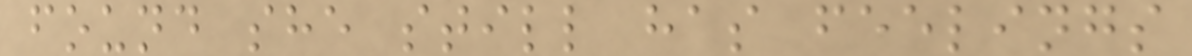found she still has feelings
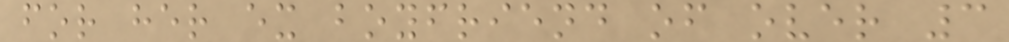for her ex boyfriend of over 3
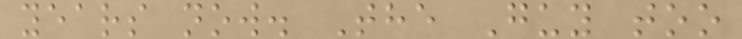years now. The Guy too
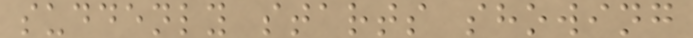suddenly starts showing
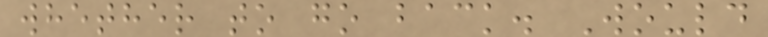whether to go back. Would
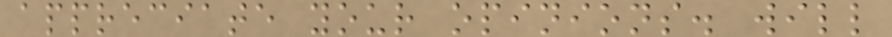appreciate your opinions. will
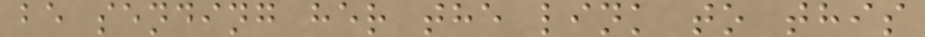be sending her the link to this
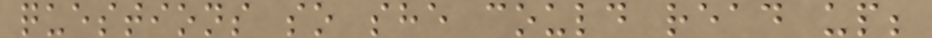questions so she could read up;
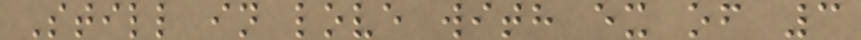Still in love with ex of 3
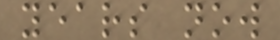years now
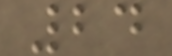24
